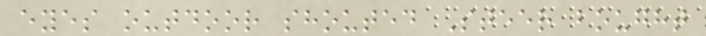eyes outdoor shouted Steer bought
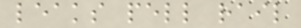leaks pell rail
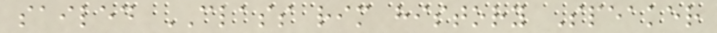sailed CLASS rim history Speaker
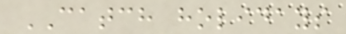CATCH holidays
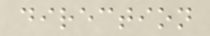direction
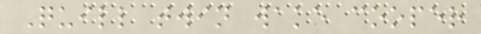Quill twin wake cooper
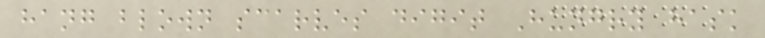hang blown scarves digit Hungry hask
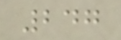247
